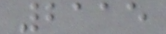2115
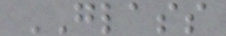GLASS
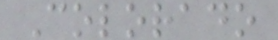Colorado
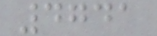4741
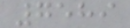7589
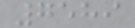7589
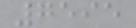7595
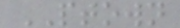PTOWN
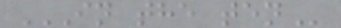IN THE TEN
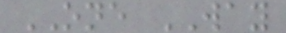ONE WAY
